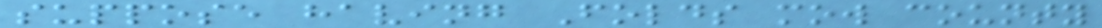suppose having Folds mow county
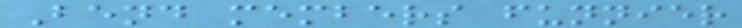Bend members funnier
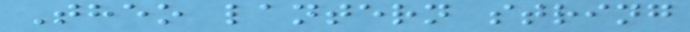Theo lantern string
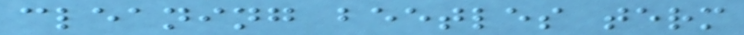cleaning beetles term
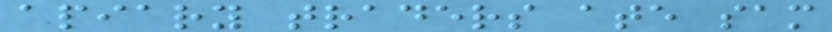apiary traders ate sam
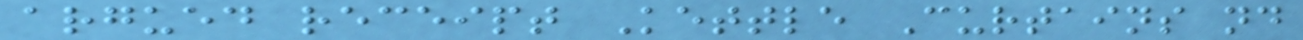argued receipt Kettle Curtains nd
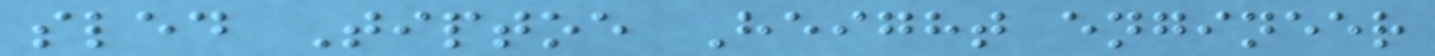sled Tiptoe Height engineer
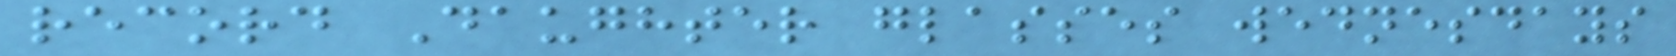record Daughter glasses wednesdays
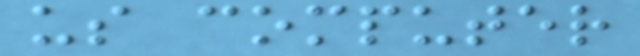us computer
